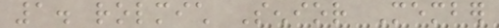1. rolmich Senior Member
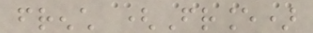french (France)
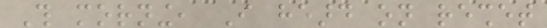This morning, I heard on reshet
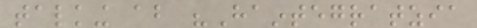talking about "Haintegratzia
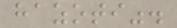hazoti".
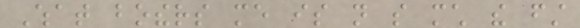What bothers me is not so much the first
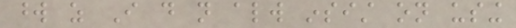word as I do not always insist on using
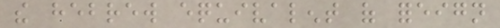the hebrew equivalent of foreign
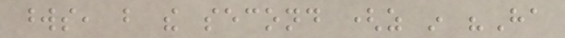words, but the second (as in "Ha
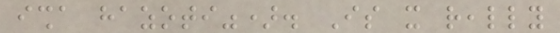isha hazoti"). Is it really
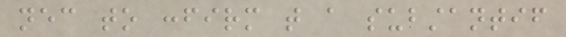necessary to confirm that a substantif
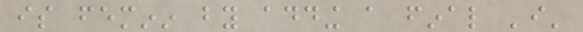is feminin by adding a final 'i'
